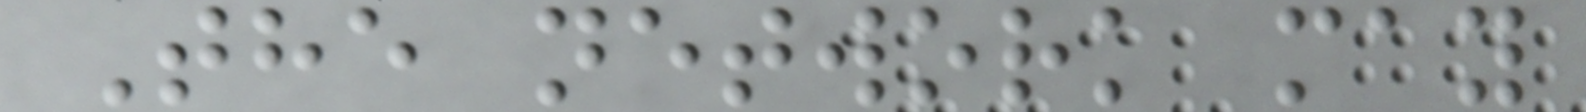The network may
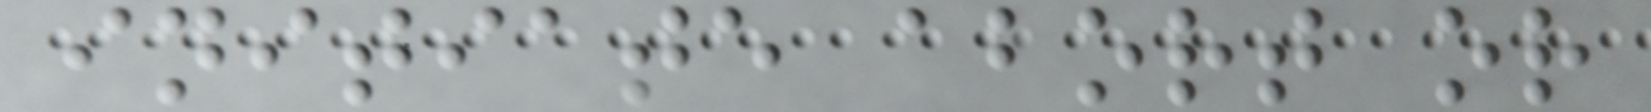initiate abort or
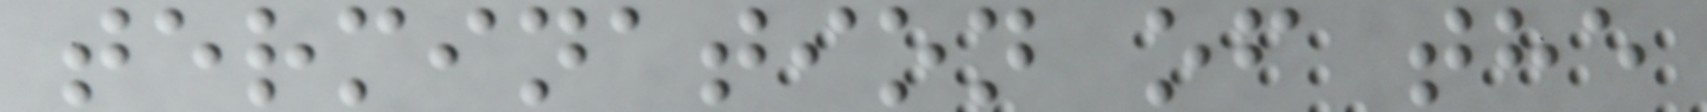termination of the
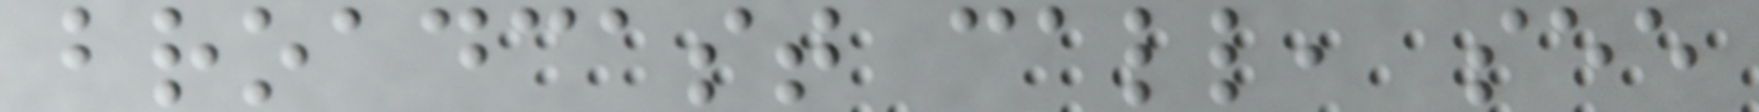broadcast call, see
